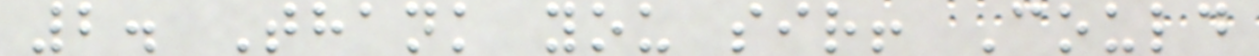2. Thank you sir! Could
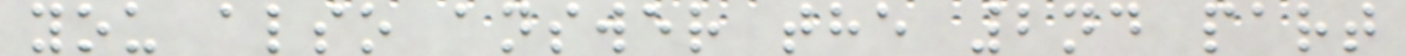you also answer the 2nd part
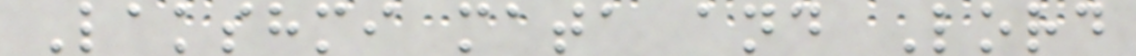Lakshmi mata and Lord
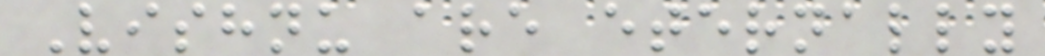Vishnu are eternally
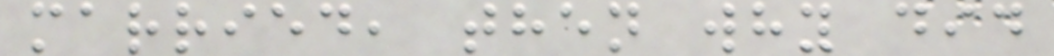married, then why did
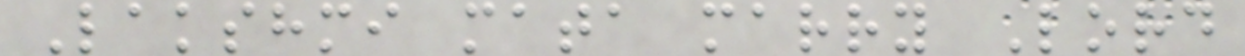Lakshmi mata marry Lord
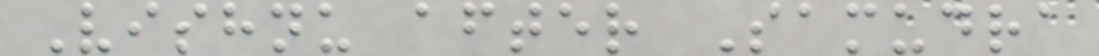Vishnu after Samudra
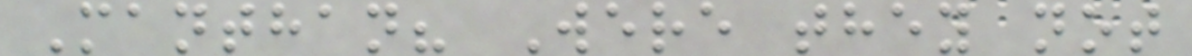Manthan? Were they not
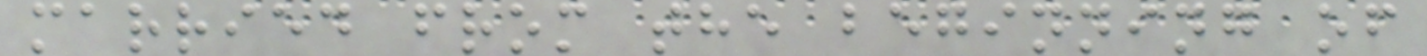married from the beginning of
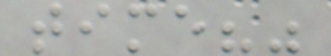time?"
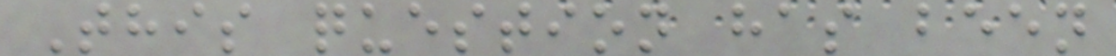This question has been
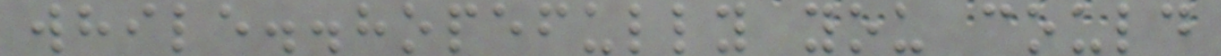while..hopefully you could
